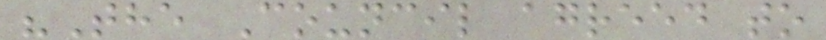"The Council agreed to
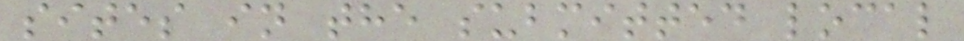sites in the submitted local
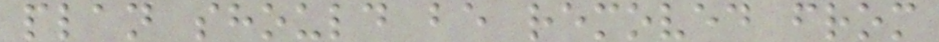plan should be removed from
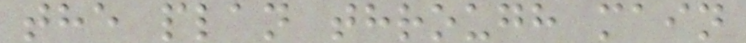the plan through main
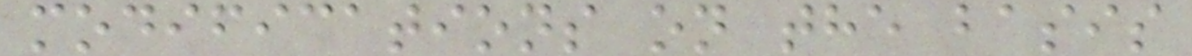modifications on the basis
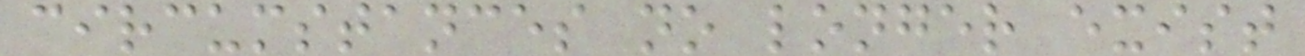circumstances no longer exist
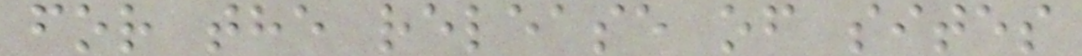for the release of sites
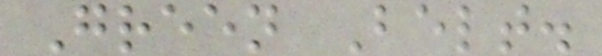Green Belt.
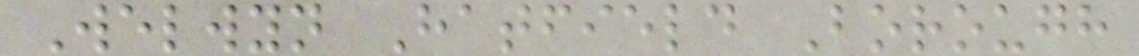Welwyn Hatfield Borough
